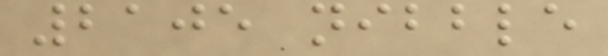2105 nibble
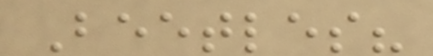Beetles?
